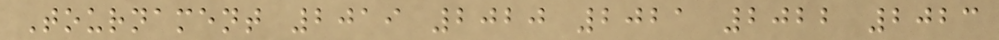Tournament 2019 2020 2021 2022 2023
